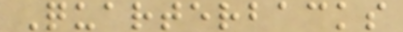Quarterbacks
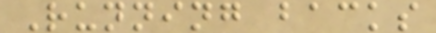Running backs
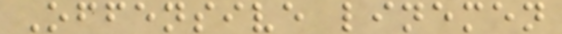Offensive linemen
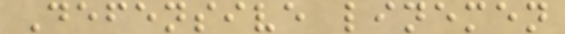Defensive linemen
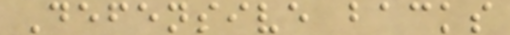Defensive backs
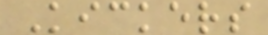Kickers
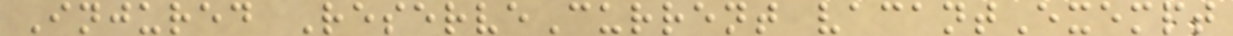Injured ReserveCurrent vacantExempt
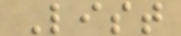List
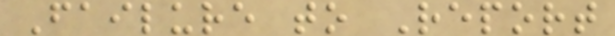Failure to Report
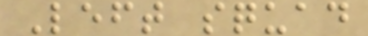Left squad
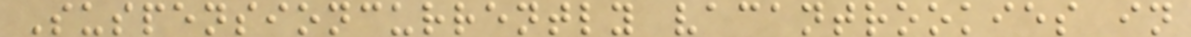Suspensioncurrently vacantrookies in
